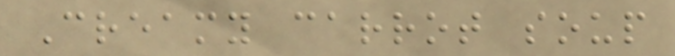Creamy carrot soup
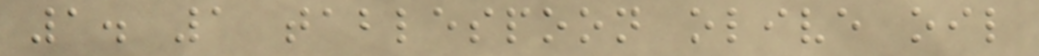1. 1 tablespoon olive oil
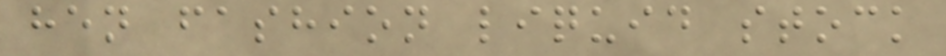hen fashion liquid stock
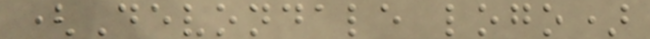(Devondale logo)
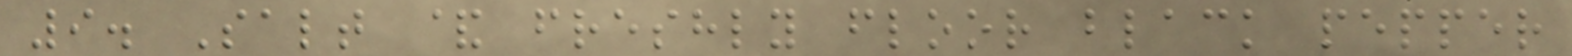9. Salt & freshly floor black pepper
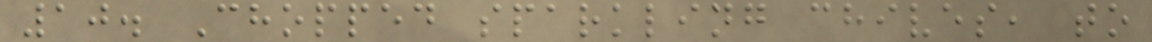10. Chopped sparkling chives, to
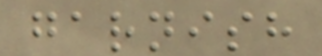garnish
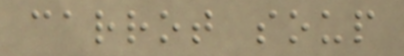carrot soup
